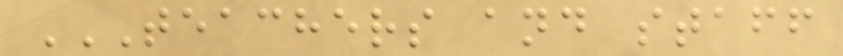TEACHERS AND STAFF
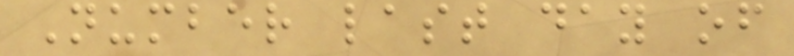Number last day of
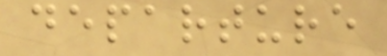departure
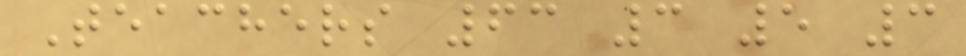Teachers 63 3 5 3
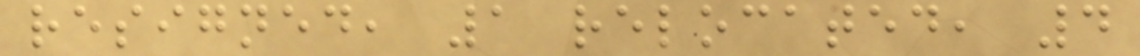resigned, 1 relocated, 4
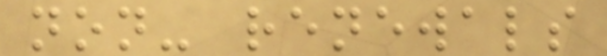non- renewals
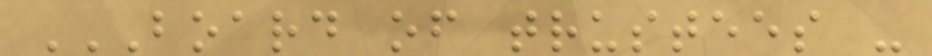BOARD OF TRUSTEES -
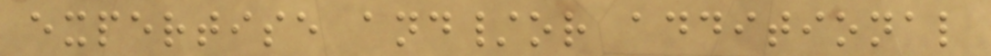expertise and/or additional
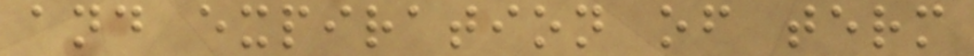and expiration of term
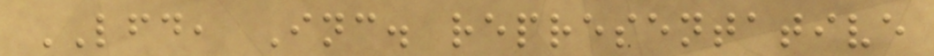LFD, Inc. representative
